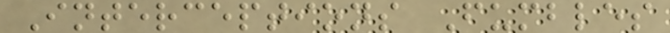Interceptions Fumbles
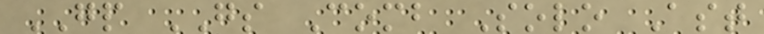GP GS Comb Solo Ast
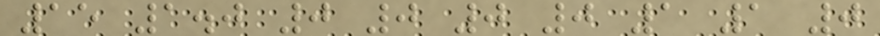15 1.0 0 0 0 0 1 1 0
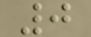0
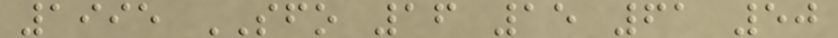1995 SFO 16 15 61 50
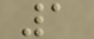1
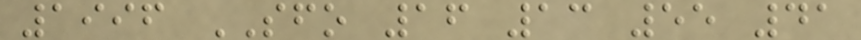1996 SFO 16 13 55 41
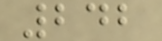242
